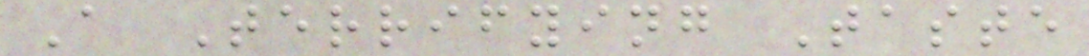A Terrifying Taste
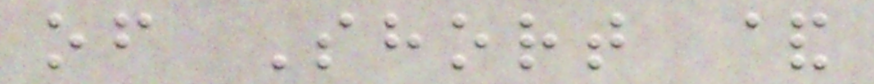of Short &
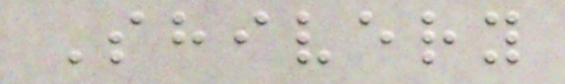Shivery
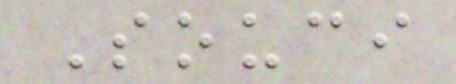Souci
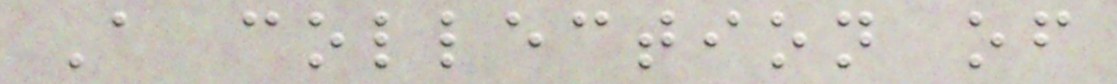A collection of
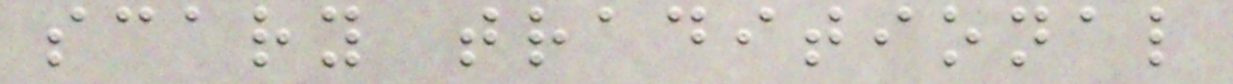scary traditional
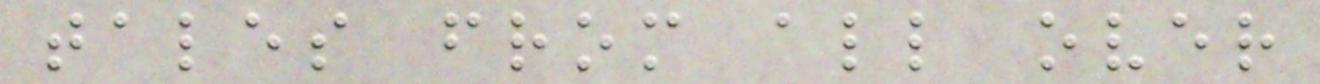tales from all over
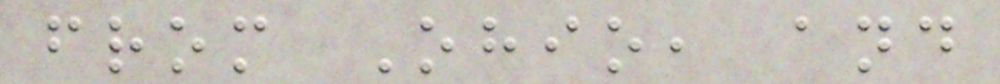from Ohio, and
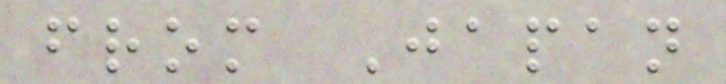from Japan
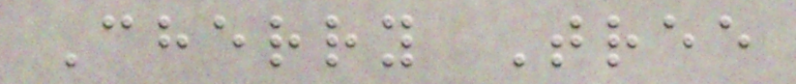Cherry Tree
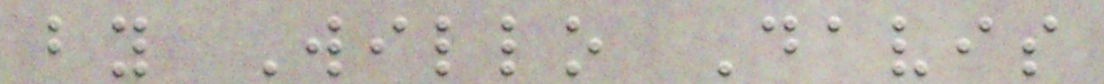by Willo Davis
